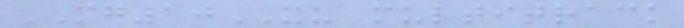MG10XU multitrack
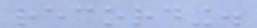recording.
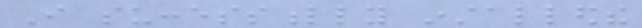I successfully installedthe
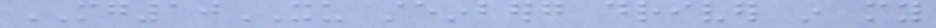MG10XU steinberg driver in my
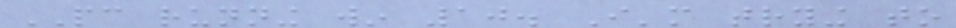PC running win 10. I'm trying to
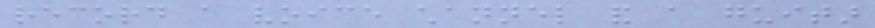record a voice channel and a guitar
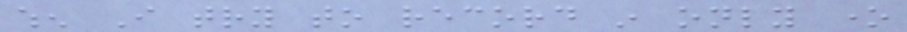when I try to record in only one
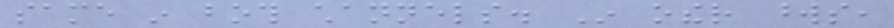same in both channels. In other words,
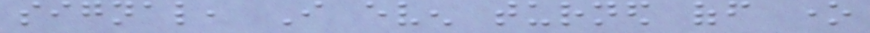signal, I even turned off one
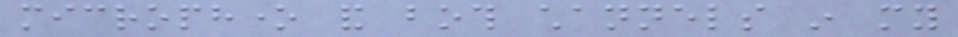microphone and both channels in my
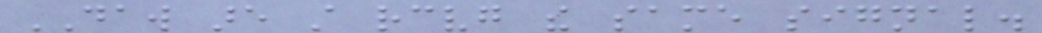DAW are still receiving the same signal.
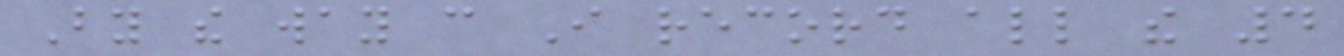By the way can I record all the 4
